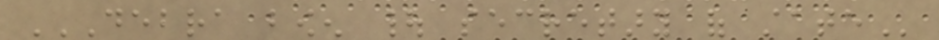DEBRA BOWEN | SECRETARY OF STATE
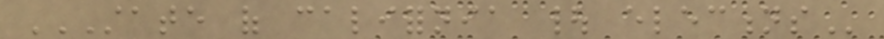STATE OF CALIFORNIA | ELECTIONS
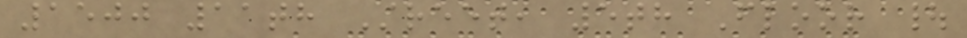1500 11th Street, 5th Floor |
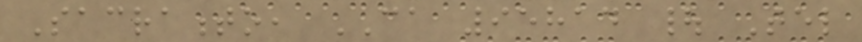Sacramento, CA 95814 | Tel
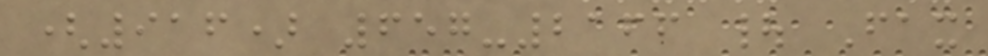(916) 657-2166 | Fax
